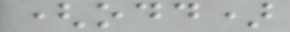(odd)
